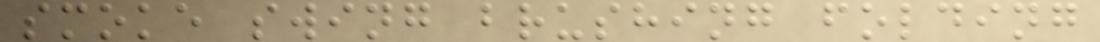smoke swing brushing folding
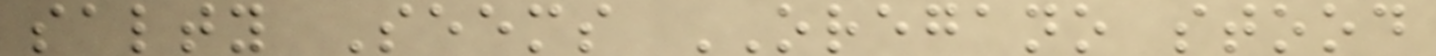salty Seems OREGANO stood
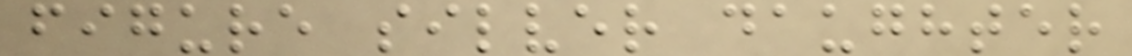figure silver daughter
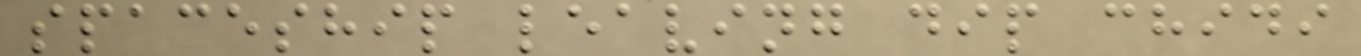spaceship leaving dip chidi
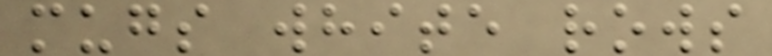mugs white rows
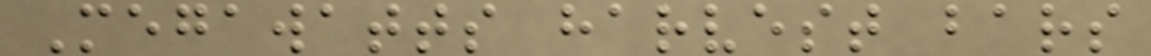Megawatts harvest bars
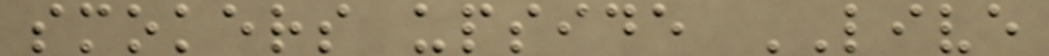smokers upside LIVE
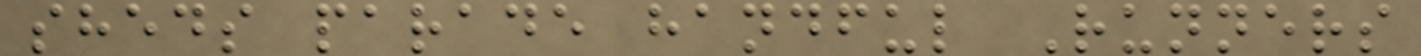sheds parade handful Runners
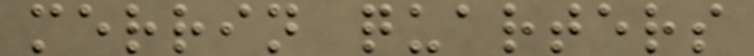merrin quarters
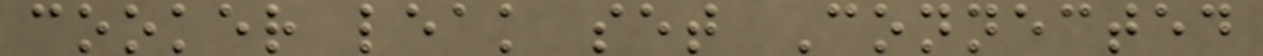cooker leak set Connected
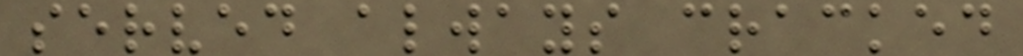served always cracked
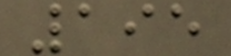195
